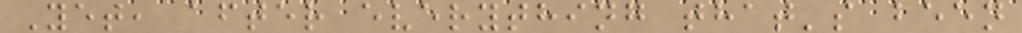Yet, after everything that's been
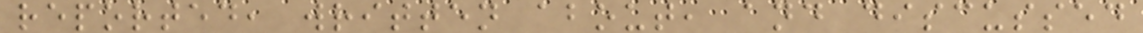reported, written about, and discussed
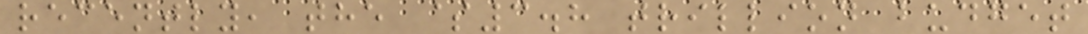recently, the $3.8 trillion budget
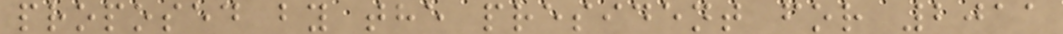proposed by the president for 2011
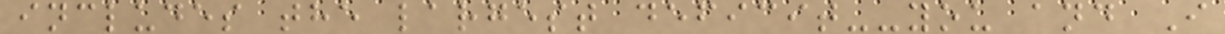includes the largest deficit--you and I
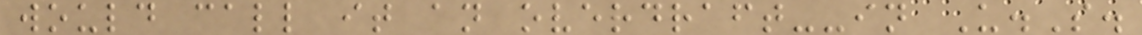would call it an overdraft--in U.S.
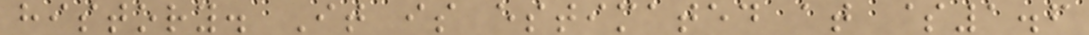history. It is estimated at $1.6
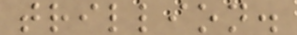trillion.
